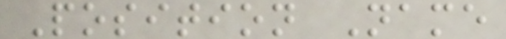Position Name
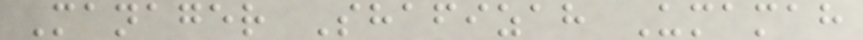Manager Shafizah Umamah
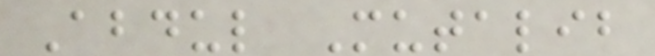Abdul Mutalib
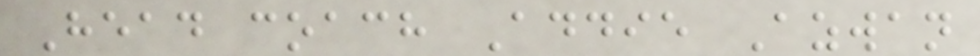Head coach Addie Azwan
